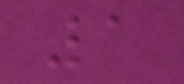1
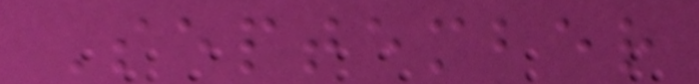September
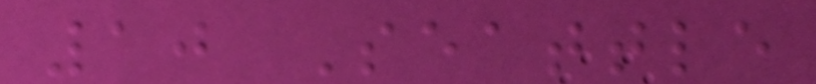10 Seattle
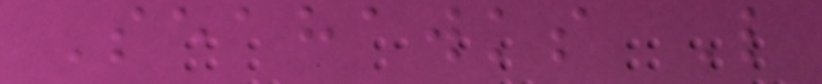Seahawks L
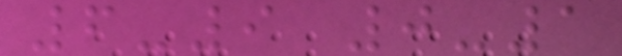6-9 0-1
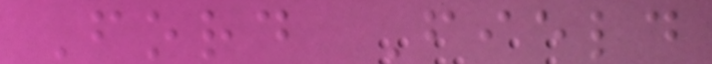Ford Field
